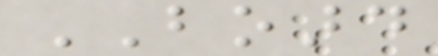BOARD
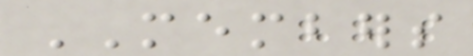MEMBERS
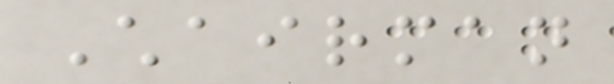Chairman
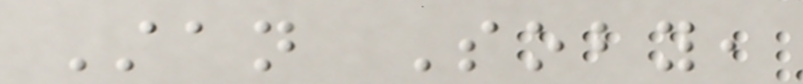Stan Soby,
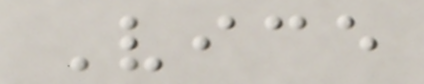Vice
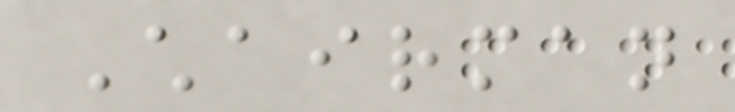Chairman
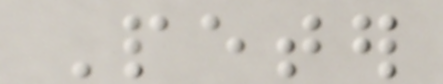Peter
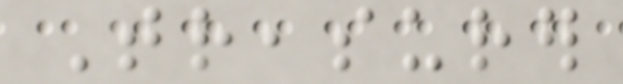Treasurer
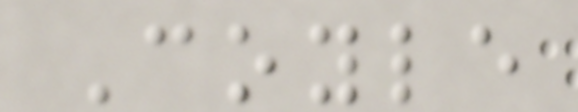Coyle
